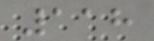118
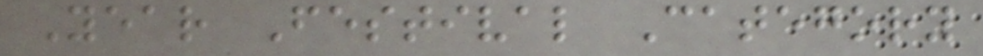Year Festival Category
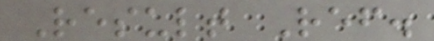Result Ref.
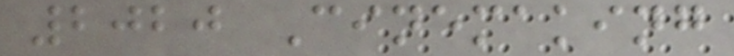2020 Cinemaking
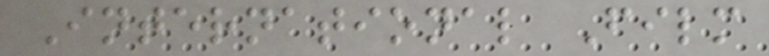International Film
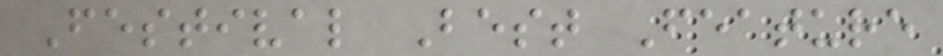Festival Best Feature
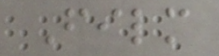Film
